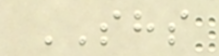SHS
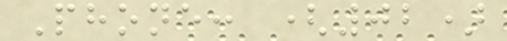Phone: (02)
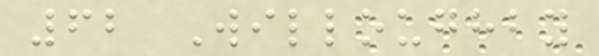62 Willoughby
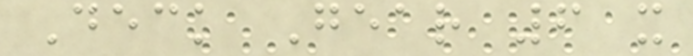Deck Gear 6 x
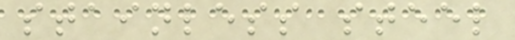stainless steel
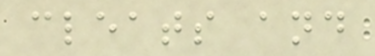cleats and
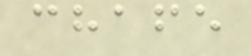chafe
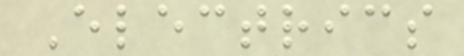Electrics
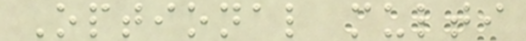Optional multi
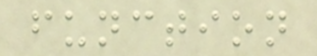function
